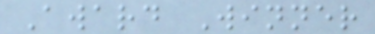Award Winner
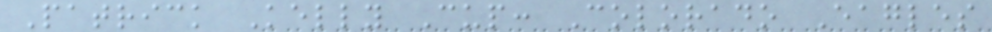Patrick Kelly Cup: Colorado Eagles
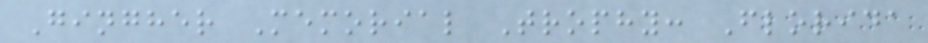Gingher Memorial Trophy: Florida
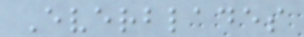Everblades
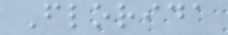Florida
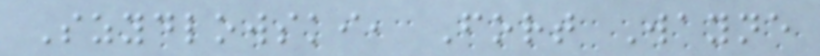Szydlowski, Fort Wayne
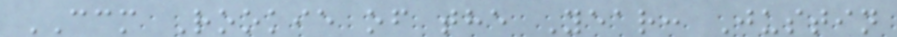CCM Rookie of the Year: Justin
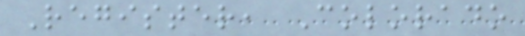Register, Colorado
